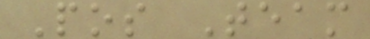Pos Team
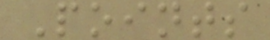Points
